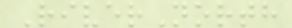RiverNorth
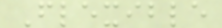Flexible
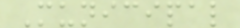Municipal
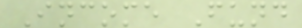Income Fund
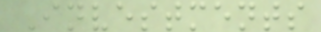Investments
